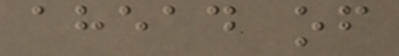ahead of
